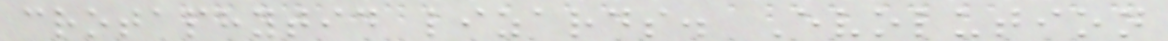crotaphytid lizards. Evolution
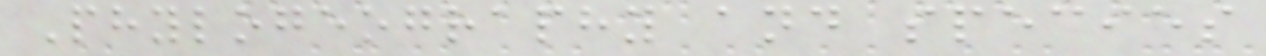Phylogeography and species
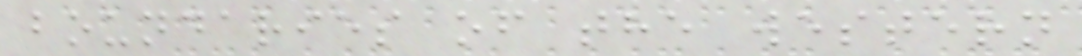boundaries of the western
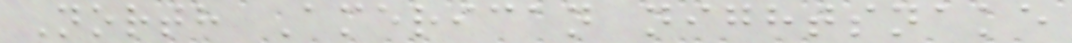North American nightsnake
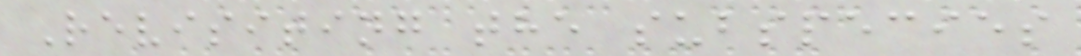Revisiting the subspecies
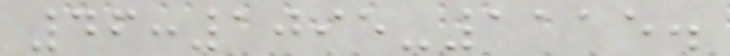46:1095-1115.
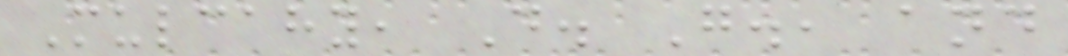Mulcahy, D. G., and
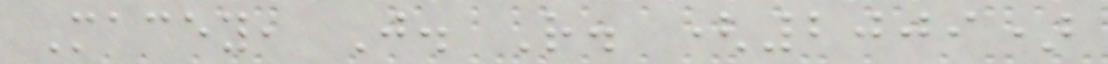Macey, J. R. (2009)
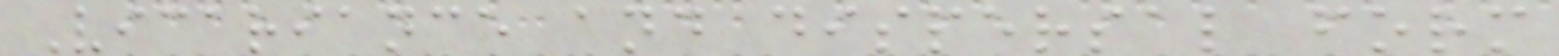Vicariance and dispersal form
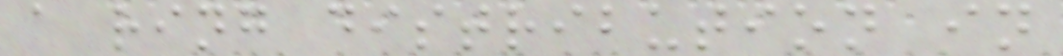a ring distribution in
